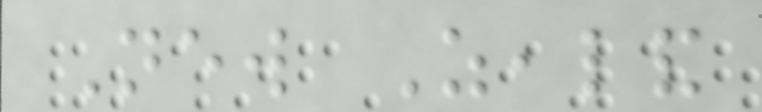New Zealand
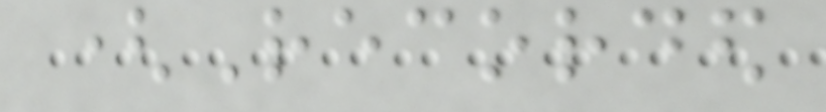(Recorded
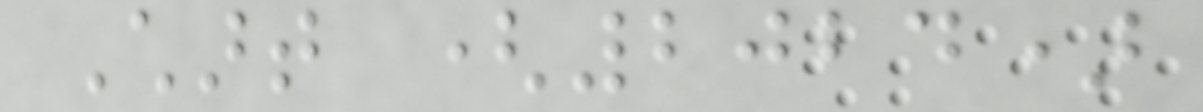Chart (2024)
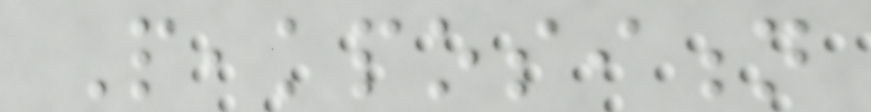Peakposition
